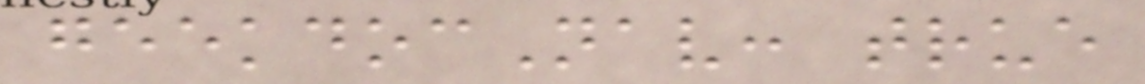geekdocNav: true
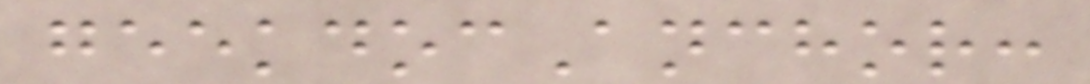geekdocAnchor:
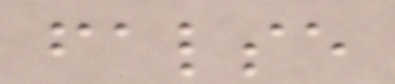false
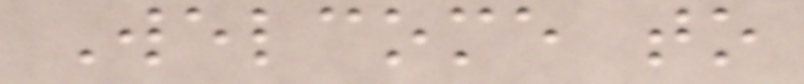Welcome to
